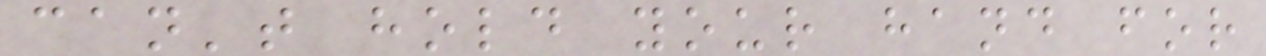can't hold your hand for
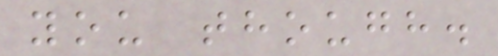you though.
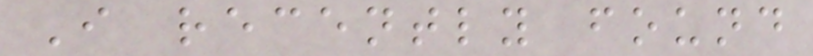I recently found
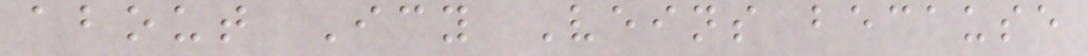about Icy Veins because
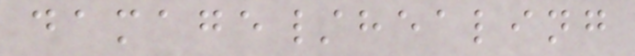damage/healing
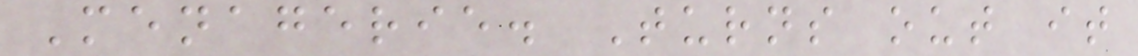Menagerie. Turns out it
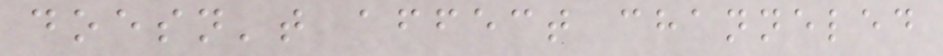doesn't affect channeled
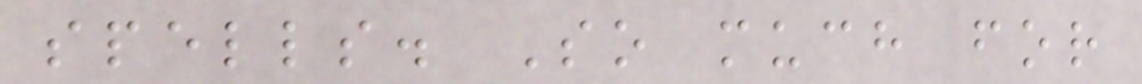spells. So much for
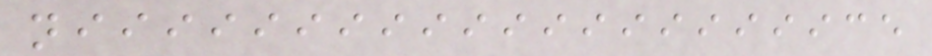niiiiiiiiiiiiiiiiiiice
